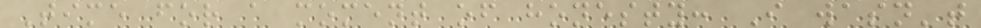Time for a moment of honesty: I wasn't
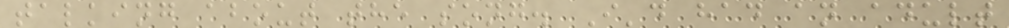talking about the song. I'd had an adult
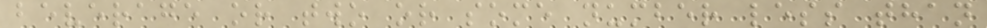beverage or two or some number less than
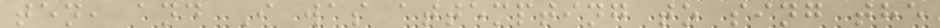ten, and I was attempting to sing the
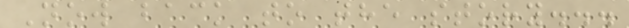Now back to the story...
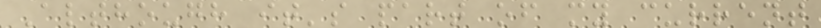Although it's part of my current
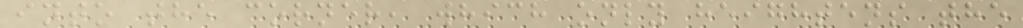into the corner, which only heightens the
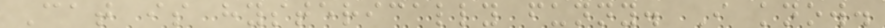Cat is hysterically funny. I know.
